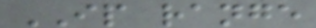IP range
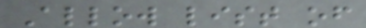Allow list of
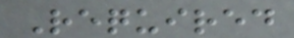Required
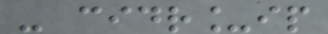- cidr_ip
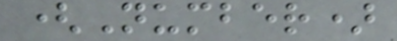(Number)
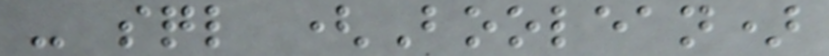- sql (Boolean)
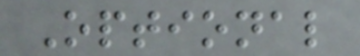Optional
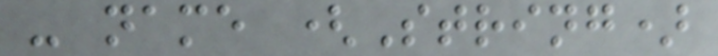- name (String)
